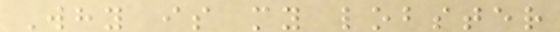Why is my lobster
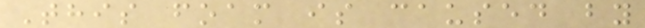This foam is caused by
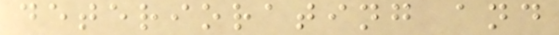deteriorating and
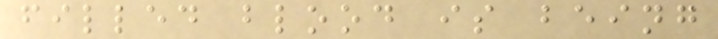filled blood is being
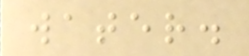water.
